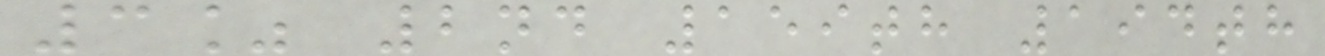3% 2nd 159th 194th
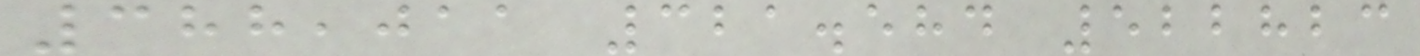388,011 321.584 522823
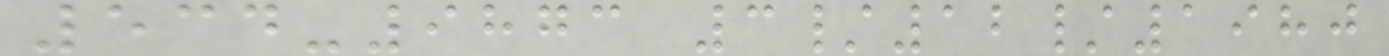534-9873 3/12/1980
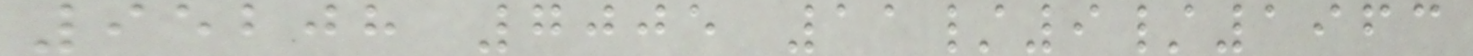95208 7005 11/9/1963
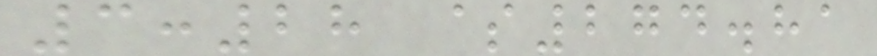3:28 $274.81
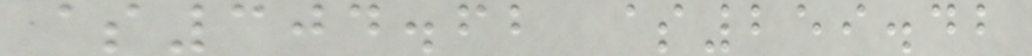$304.62 $259.42
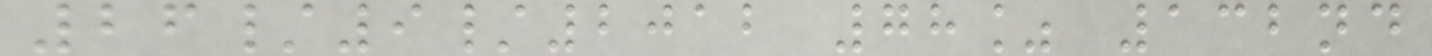26/9/2012 78% 132nd
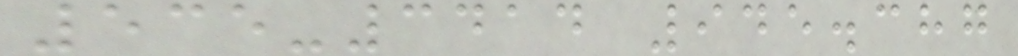535-3414 945.387
